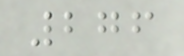276
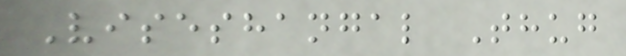Viseshangal Thug
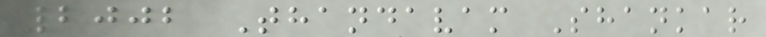2002 Thandavam Shankar
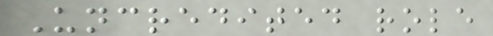Uncredited role
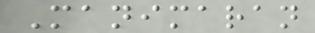Manimaran
